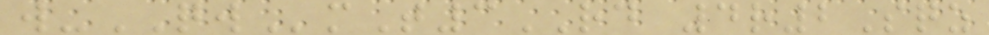w-QWmT3RD 4r2Sqz
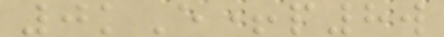0kE+p8w
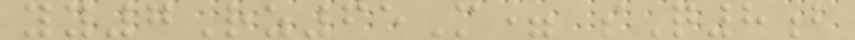yy7Rz65M= sQ8b
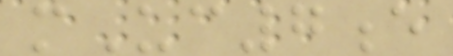mUc7e
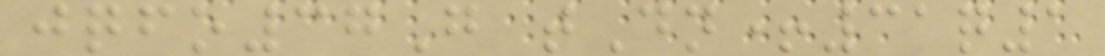jqfo37G tDn+31q1
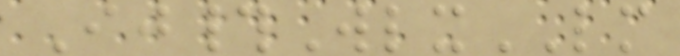Ij#WlxLM
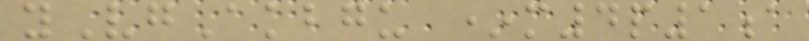yVgAkbgu *m4p1a
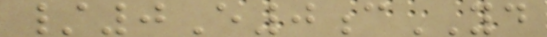/0E0cYD
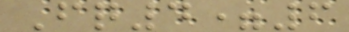Fq4=6
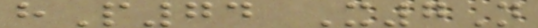hP74 X7N
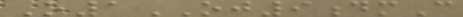O1OJ9dmC
